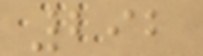292
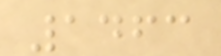1463
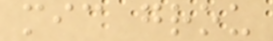mic grou
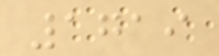1719
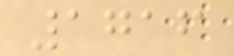1716
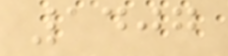1407
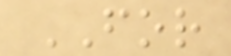FOR
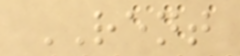RENT
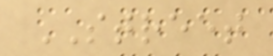STREET
